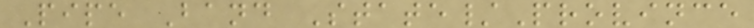Pipe Band State/Province
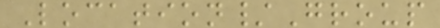Location/Group
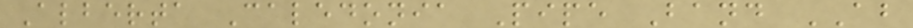Alberta Caledonia Pipe Band AB
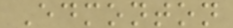Edmonton
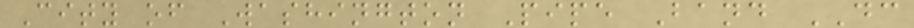City of Washington Pipe Band DC
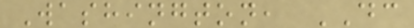Washington, DC
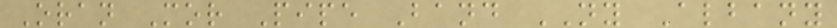Oran Mor Pipe Band NY Albany
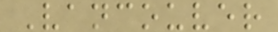Vancouver
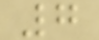7
